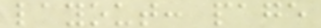layout: page
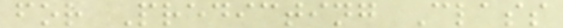for Predicting Class
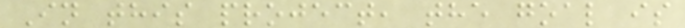In this project, the goal is
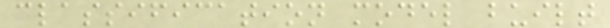classification model built
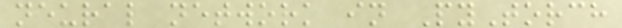neural network in PyTorch
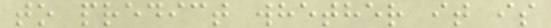to predict whether it is
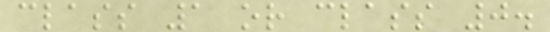class 1 or class 0.
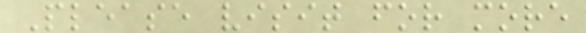Please visit for more
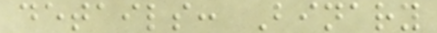details: Binary
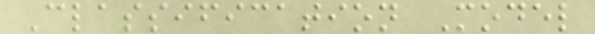Classification Model
